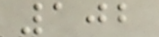102
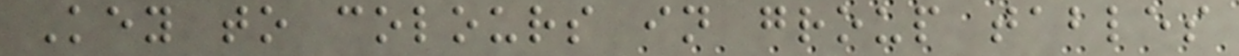Key to colours in group tables
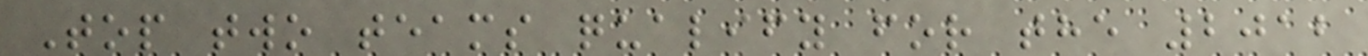Top two teams qualify for the 2012
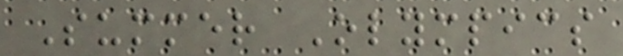Summer Olympics
